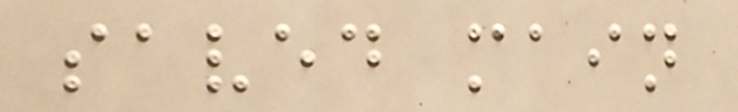saved main
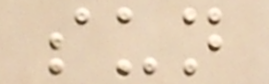sun
